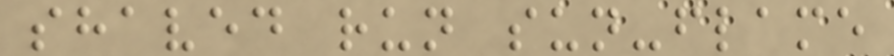shaved run sun-flame
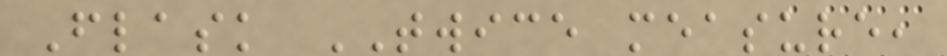Flask TWICE measure,
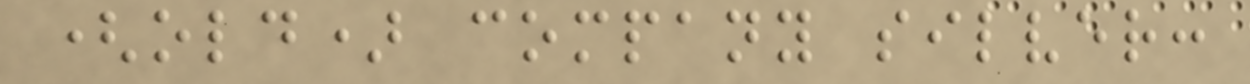(old) company silver:
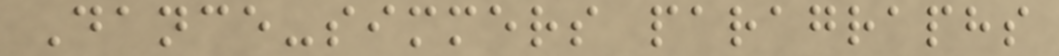Dance-simmers paragraphs
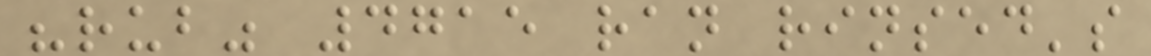"rub" 4715 ran rinsed's
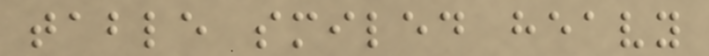table smiled heavy
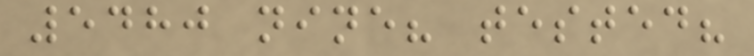5480 nine? tested?
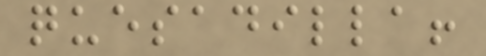quesadilla!
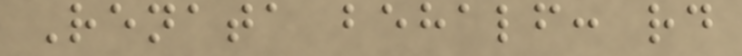Renata behalf: rd
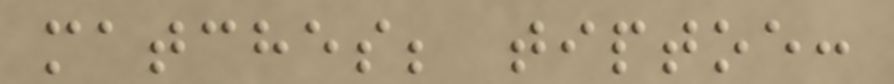matches; tiptoe:
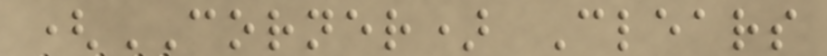(CORNER) Clears
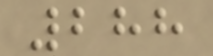288
